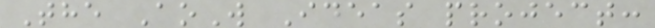The AoW Ideas project:
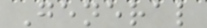General
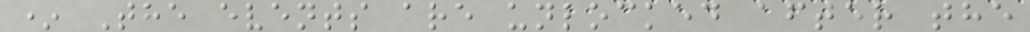* The events are unlocked after the
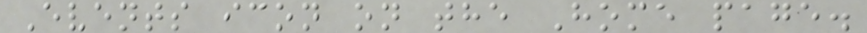Events icon on the Home page.
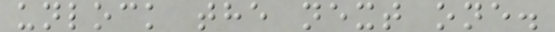unlock the next one.
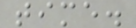time.
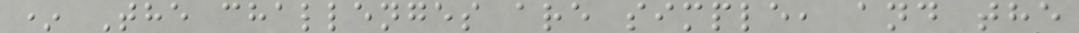* The challenges are simple, and the
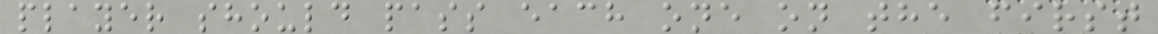player should pass each one on the first
